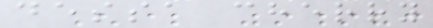dessa cherry
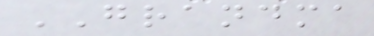GRANDMA
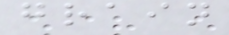grain
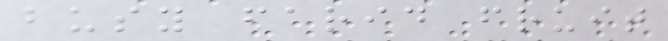busy farid fruit
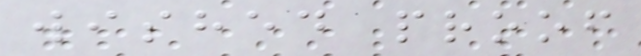wished proof
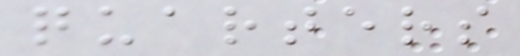quarters
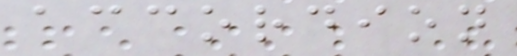accordion
